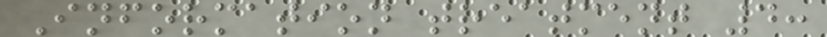Information treatment 4:
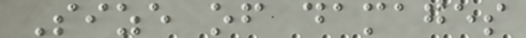Size of damages
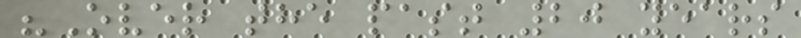"Over the past 20 years
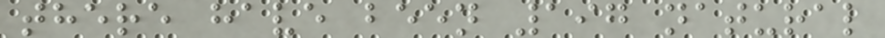there have been 197 natural
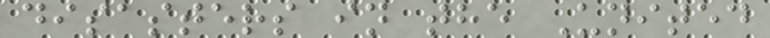disasters in the United
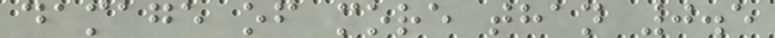damage of more than 0.5
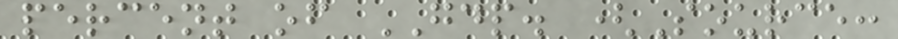percent of GDP. (Source:
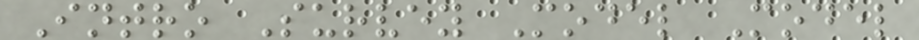Intro Survey Model Model
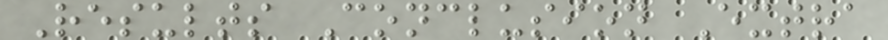Results Conclusion Extra
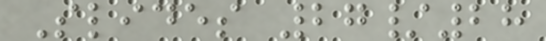Slides 27/28
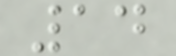14
